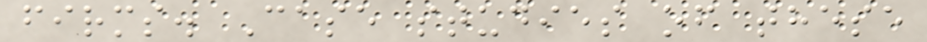firms. Case studies of these
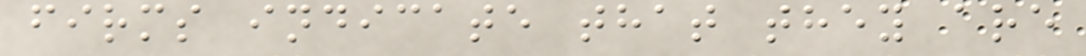firms indicate that they are
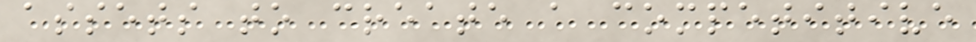assets to create a competitive
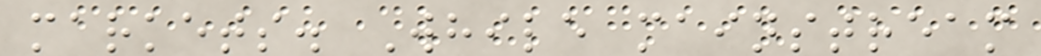markets. While mainstream
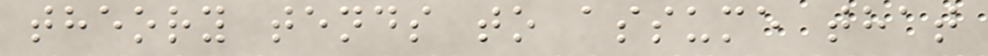theory tends to assume that
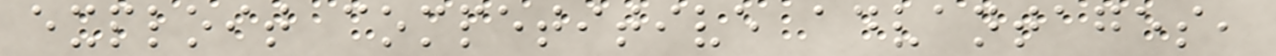exploit competitive advantages,
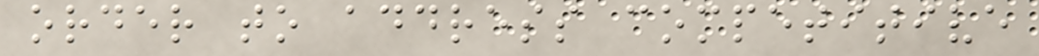order to address competitive
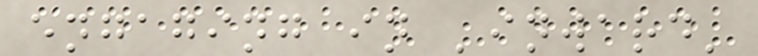engaging in 'inward'
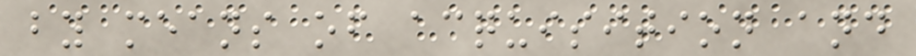by means of acquisition and
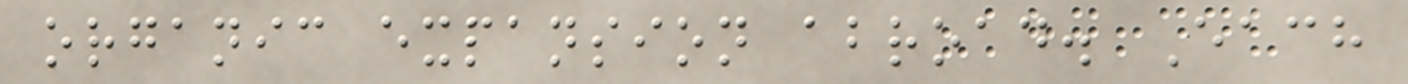organic expansion abroad. Each
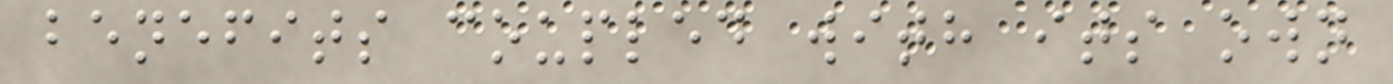benefits coupled with its own
